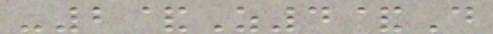-2&Z4&D
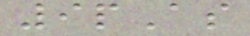9pAs
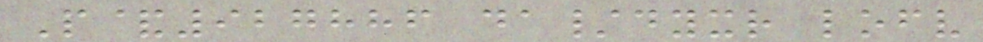P&927886 da/dyxr lofv
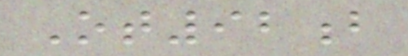Ot92b
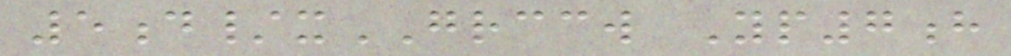5d/xGRCCW Yp7h
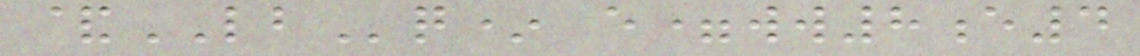&LBq* e=ww8e4
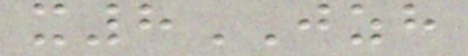x8JZH
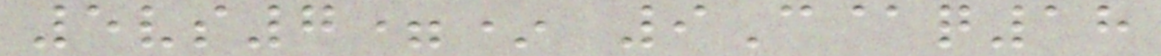5vs7=* 9C@q18
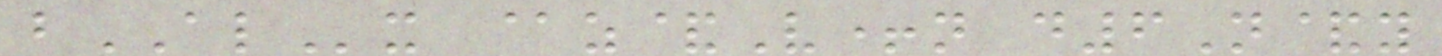bALx @z&V+n d6N&y
